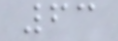63
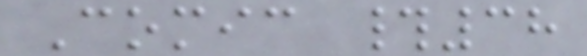Comic #38
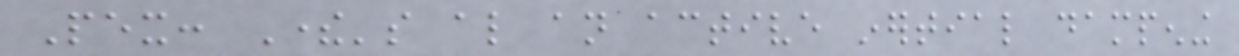Pex: There's also an active inertial dampening
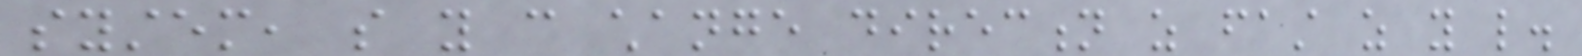system, so you can change direction as fast as you like.
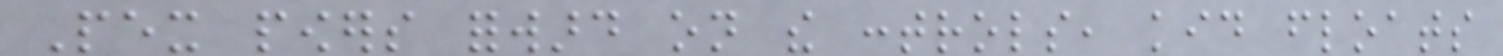Pex powers forward on the controls, kid floats
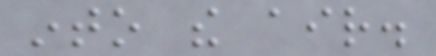into the air.
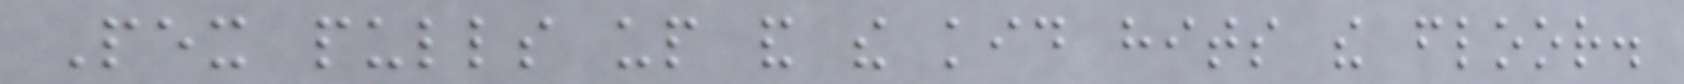Pex pulls up and the kid hits the floor.
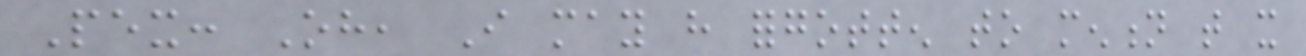Pex: Oh, I may have forgotten to mention that it
